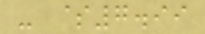- $7.99
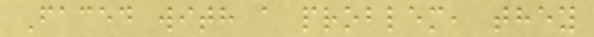Faced with a problem, they
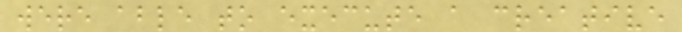were able to execute a creative
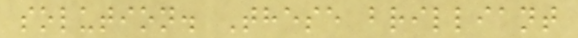solution. These brilliant
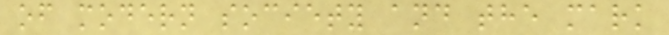of modern society and the mark
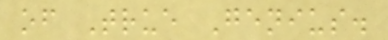of True Genius.
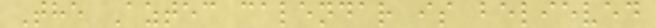The Aztec calendar is believed
